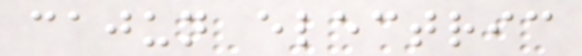cajun electric
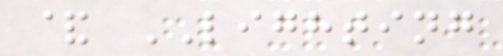& LIGHTING
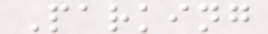Parking
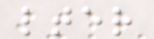lter
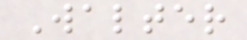Walter
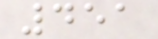451
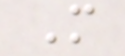M
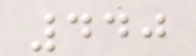440
